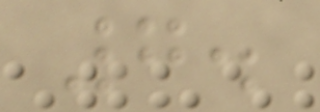7.
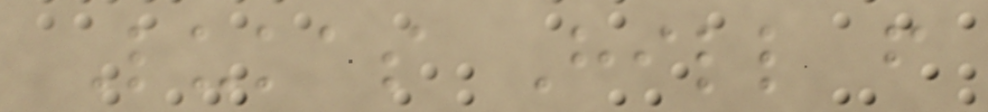Lukas Hill from
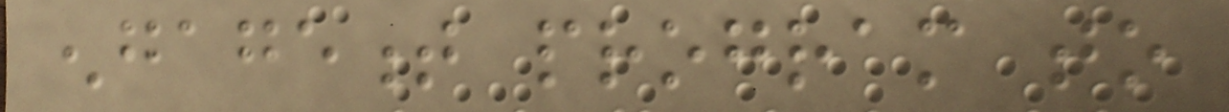engagement program to
